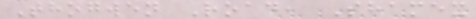Thogwen Road, Shamex
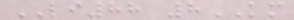LI88 8KM
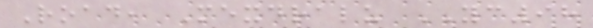Road, Mexdralu YC98
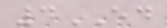4ED
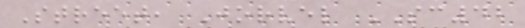Street, Jorvel SC42
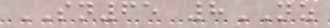SN65 8NZ
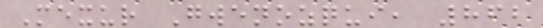Mexur Gwenozqui, 862
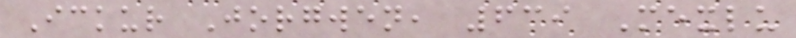Ickur Jorgwen, 639 Mexlu
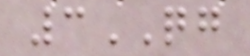3QG
